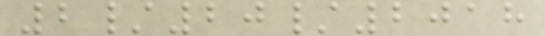2/20/2018
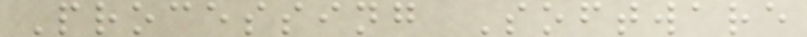Processing Software
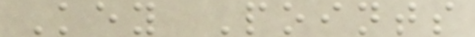Key Points
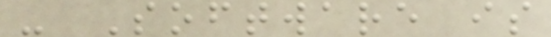- Software is
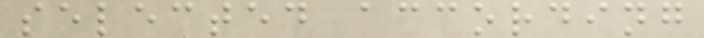selected according
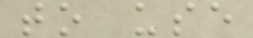to use
